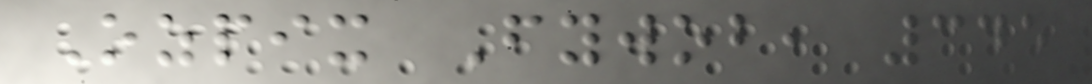Ozpix Fywob, 345
